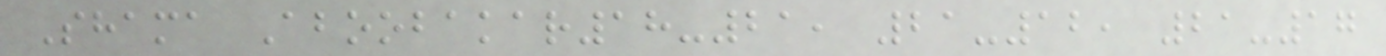Shama Aboobakar18-21, 21-12, 21-17
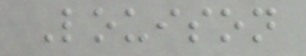Louison
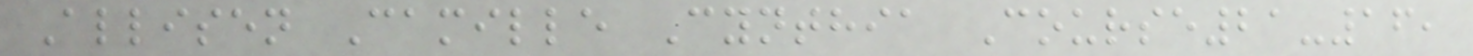Allisen Camille Cynthia Course21-16,
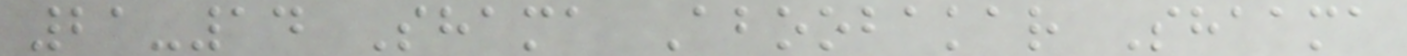21-14 Shama Aboobakar Shaama
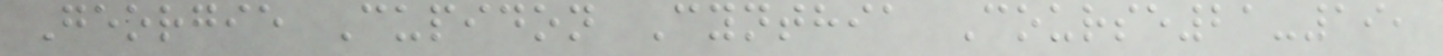Georgie Cupidon Cynthia Course21-19,
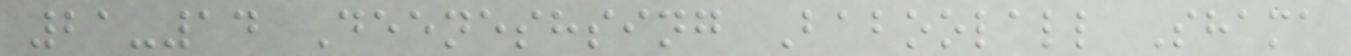21-14 Deeneshsing Baboolall Shama
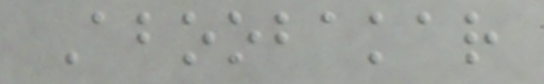Aboobakar
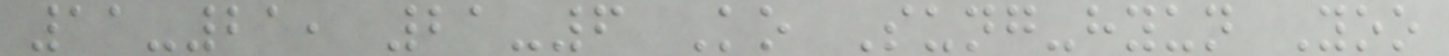11-21, 21-6 Ko Sung-hyun Yoo
